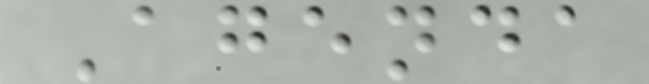Agenda
